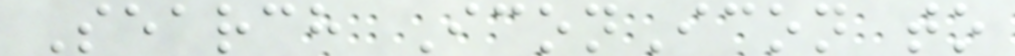Search IconIcon to
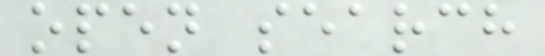open search
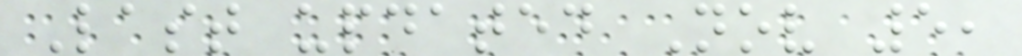Last updated Nov 5,
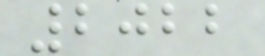2022
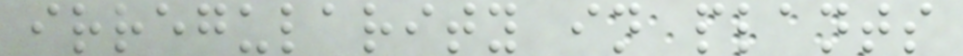irregularity in plants
